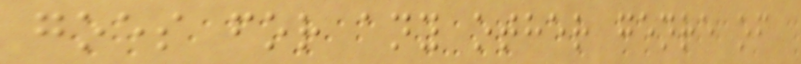goes for any other genre of
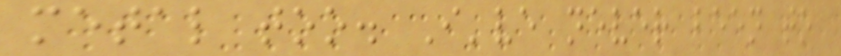metal too. I've never been to
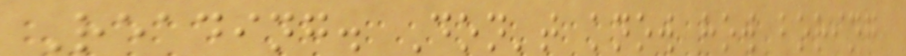Reading. Don't know how boring
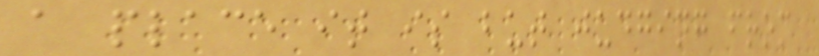a place it is but judging from
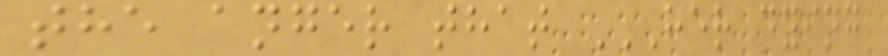the anger that HER DYING
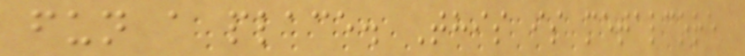fun a place. This is metalcore
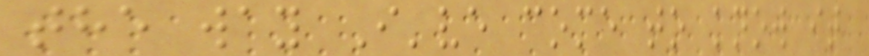the way I've come to know it
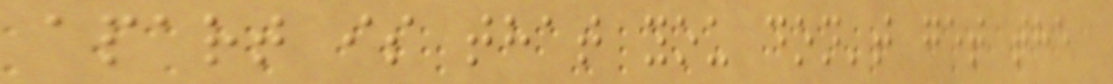apart is that you don't get the
